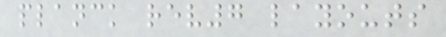planck rev7 layouts
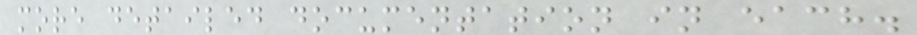more detailed documentation in each.
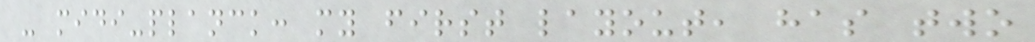- midi-planck: my first layout, has two
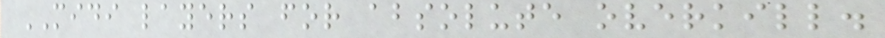MIDI layers for absolute overkill.
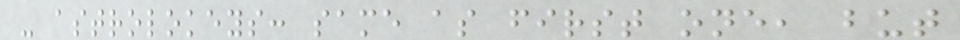- astrolokeys: same as first one, but
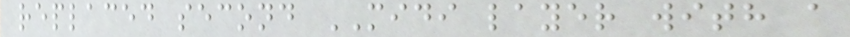replaced second MIDI layer with a
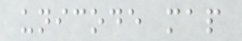unicode map
